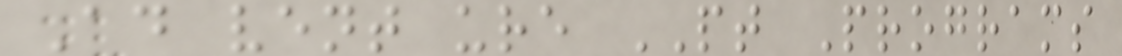Ad vent ure PT Programs
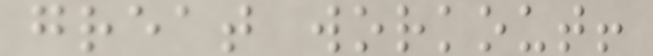great workout!
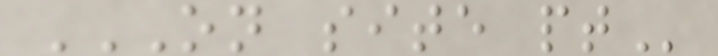ON SITE PT
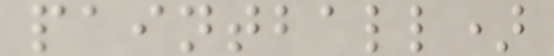paintball)
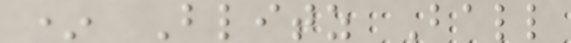* Blitz Ball
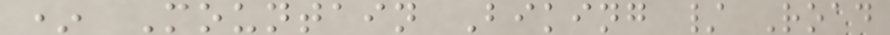* Mountain Biking / Road
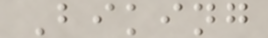Biking
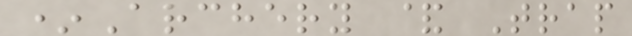*Archery & Trap
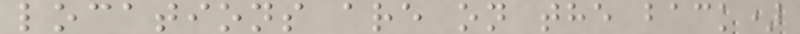locations are on the back)
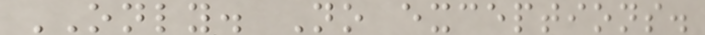ONLY. No exceptions.
